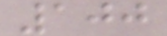100
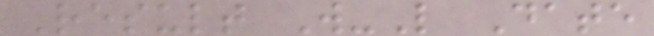Result W-L Date
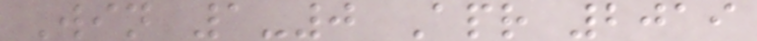Win 1-0 Apr 2019
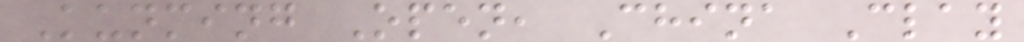Kunming Open, China Clay
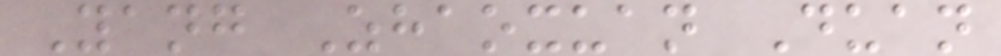Yang Zhaoxuan Duan
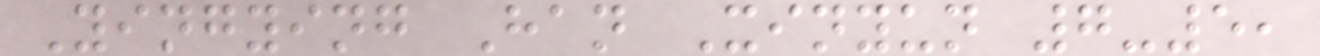Yingying Han Xinyun 7-5,
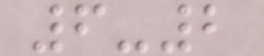6-2
